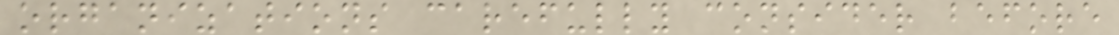organizations carefully consider before
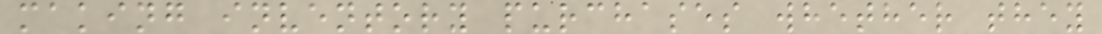making inventory purchases whether they
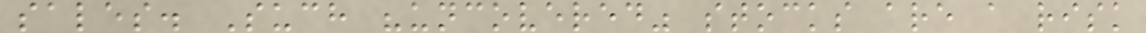sales. Such "uncovered" stocks are a risk
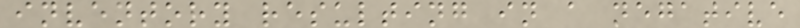inventory resulting in a negative
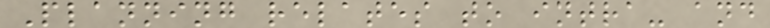Planning relates to intra- and
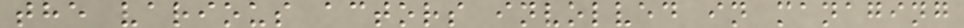the various actors involved in managing
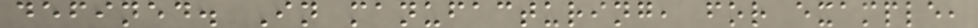defined. In manufacturing, for example,
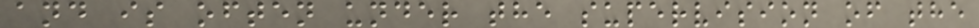and is often under the supervision of the
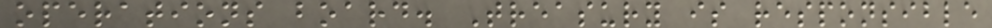operations board. Treasury is responsible
